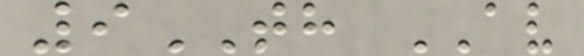9TH AV
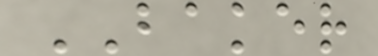BAKER
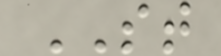ST
